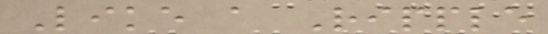Like a Ripple
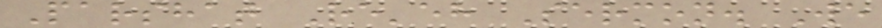Parshat Re'eh Sermon. We
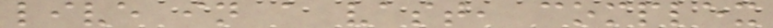live in a vast, complex
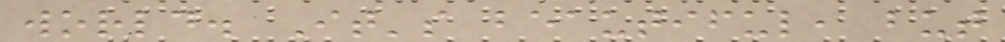world. It's beautiful, but
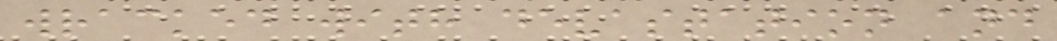wracked with devastation and
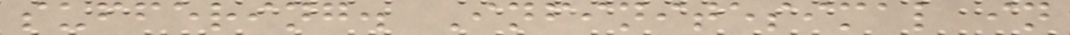suffering. Infinitesimal in
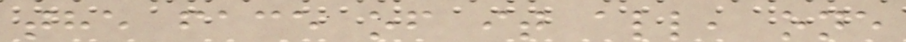the face of it all, one
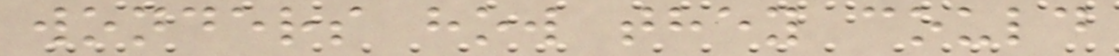wonders how they could
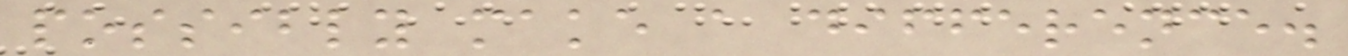possibly make a difference.
